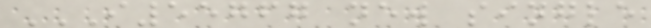I55767 NEW SINGLE
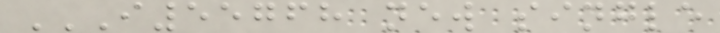I55768 NEW SINGLE
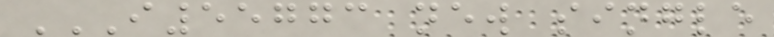I55773 NEW SINGLE
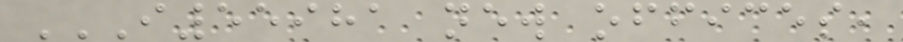I55981 NEW OFFICES,
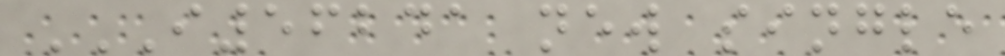I56241 NEW SINGLE
